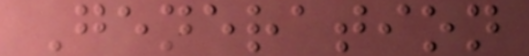Generation
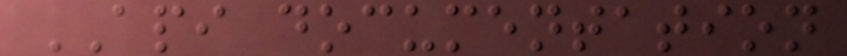API documentation
